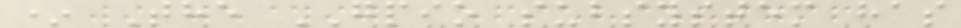* The GPIO subsystem has
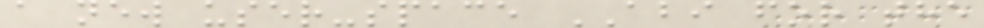a new user-space ABI for the
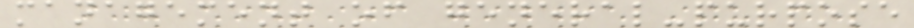management of general-purpose
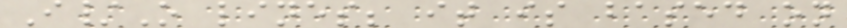I/O lines; it is based on
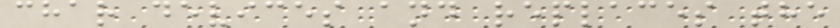char devices and replaces the
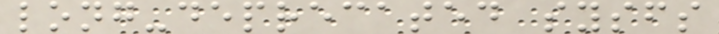long-deprecated sysfs
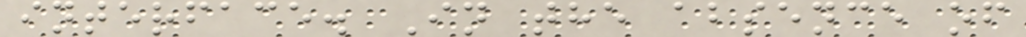interface. In the absence of
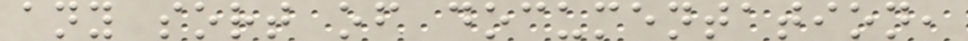any sort of documentation,
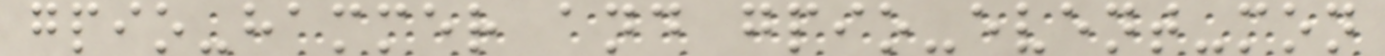gpio-hammer and gpio-event-mon
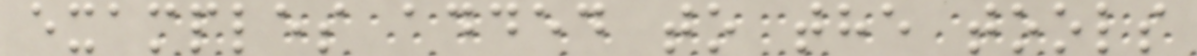examples added to the tools
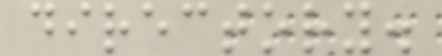directory.
